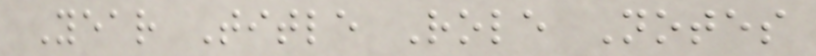Year Title Role Notes
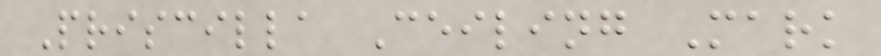Priscilla Ceiling Mark
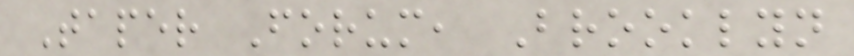Taper Forum, Brooklyn
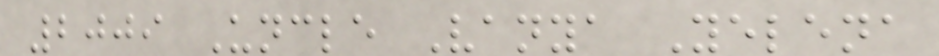2009 Uncle Vanya Yelena
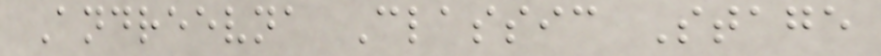Andreevna Classic Stage
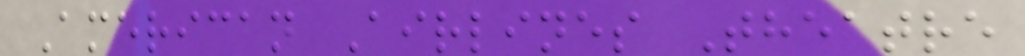American Airlines Theatre
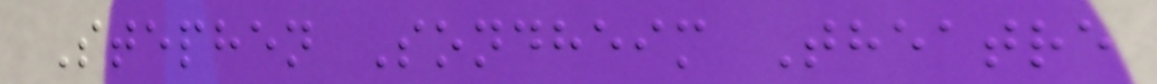Stephen Sondheim Theatre
